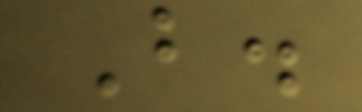B.
